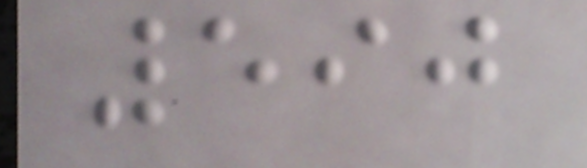590
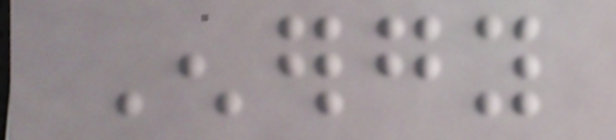Energy
